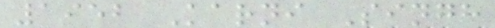1952 Karni Singh
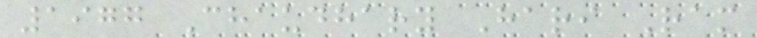1977 Chaudhary Hari Ram
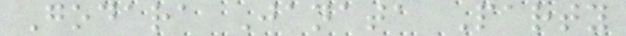Godara Janata Party
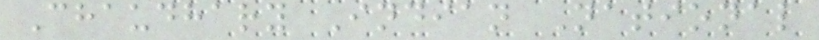Chaudhary Indian National
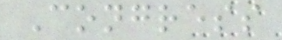Congress
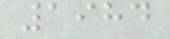1984
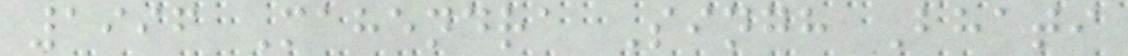1996 Mahendra Singh Bhati
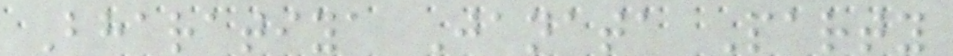Bharatiya Janata Party
